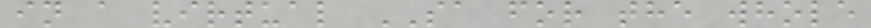in a virtual SA for the whole
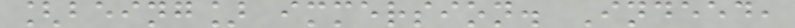[being] immersion. Indeed,
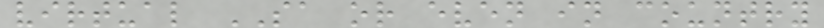virtual SA or even in country
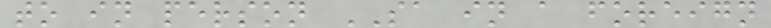to in person SA in a foreign
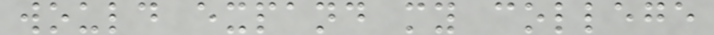would expand my college
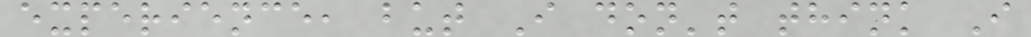experience, but I don't think I
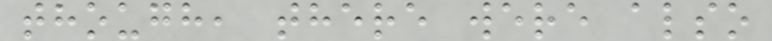though, there were also
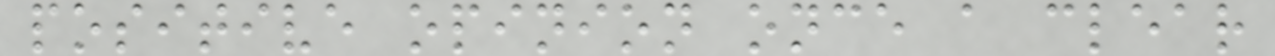positive opinion once a clear
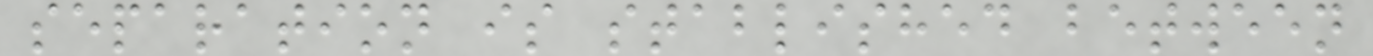separation is stablished between
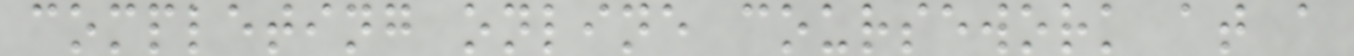completing online coursework at a
